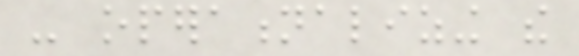- operationalizing the
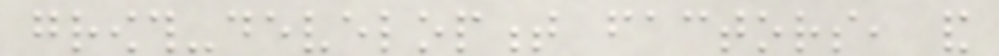growth-development factors, and
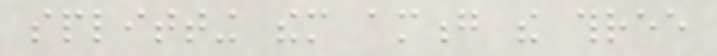splitting them among the three
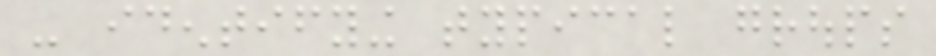- identifying typical groups
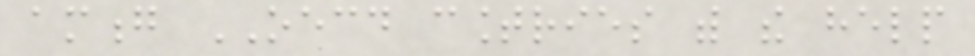among OECD countries with the help
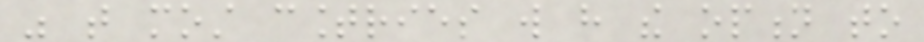was that most countries will have the option to
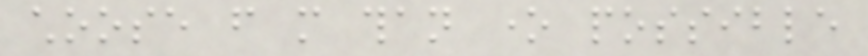choose from more than one possible
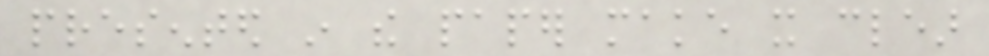presented in the paper make it clear
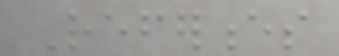References
